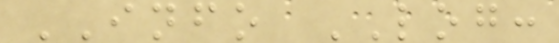INFO LOG:
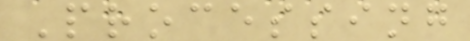Processing
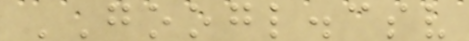GOOGL.csv
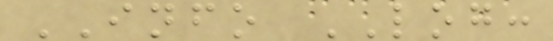INFO LOG:
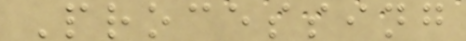Processing
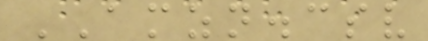AMZN.csv
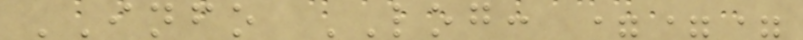INFO LOG: ===
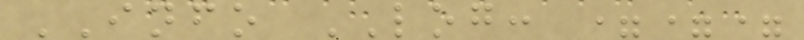INFO LOG: ===
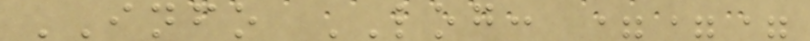INFO LOG: ===
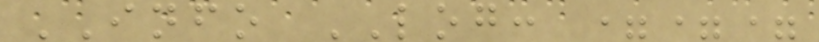INFO LOG: ===
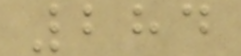284
